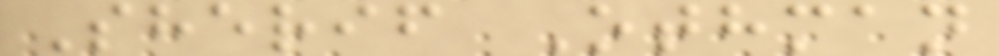Sherif Othman
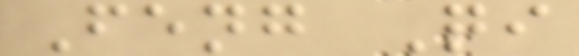Feng Qi
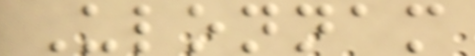Ulonnam
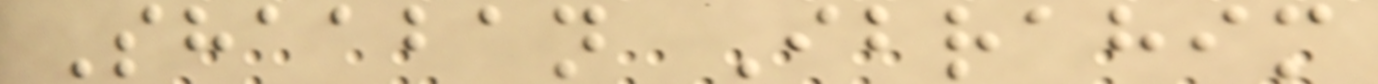Shaaban Ibrahim
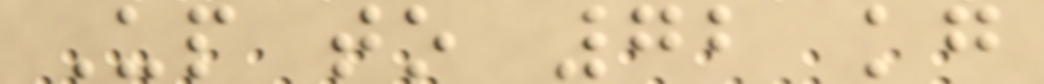Up to 72 kg
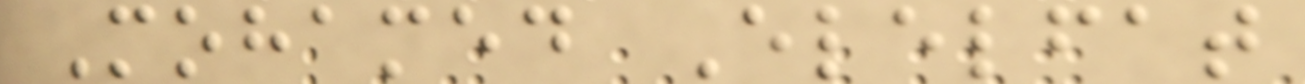Mohamed Elelfat
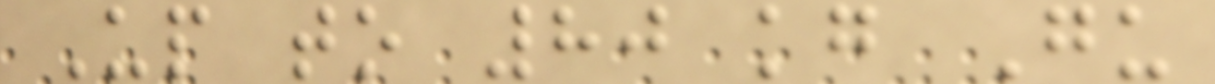Up to 80 kg Gu
